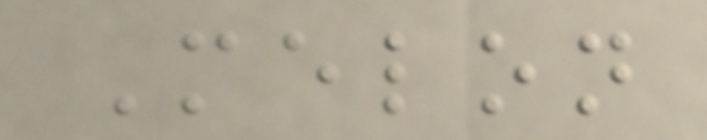Melon
